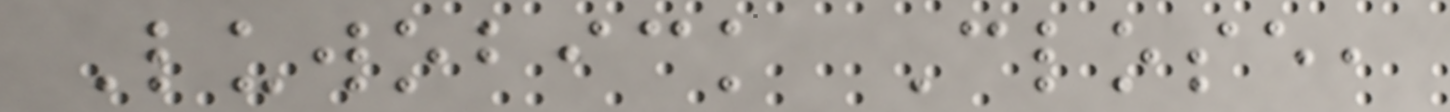Luwobick Close,
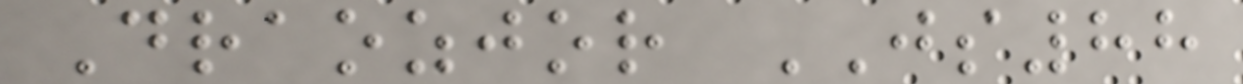Draozjor JS88
